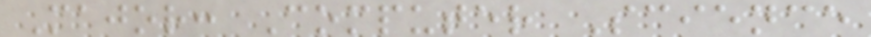Major: Computer Science
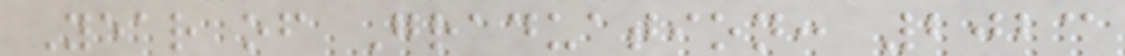Year of Graduation: 2023
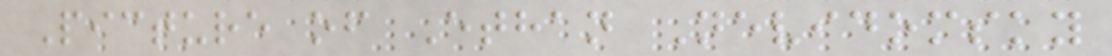Picture of Ethan Nevidomsky
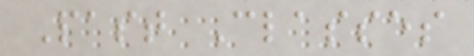Past Classes
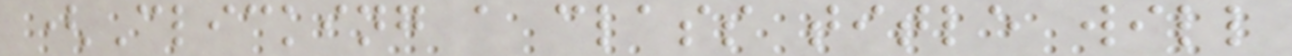(Clicking a class title will
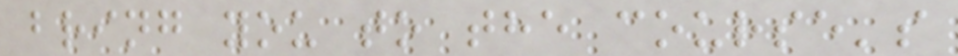bring you to the course's
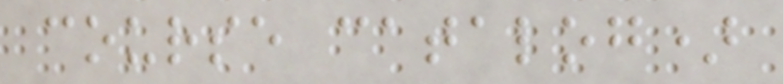course catalog)
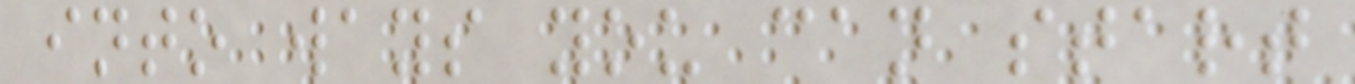into ways you can start
